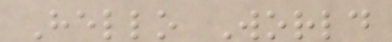Hello World
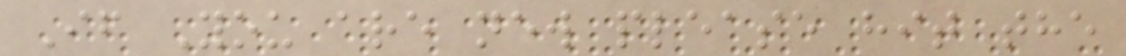If You are new please hit the
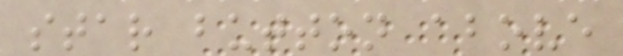star button above
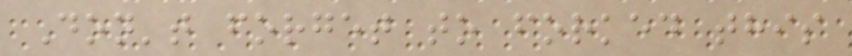Don't forget to forked this
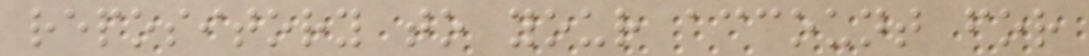repository to your account for
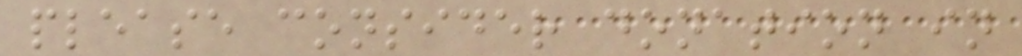please consider donation in
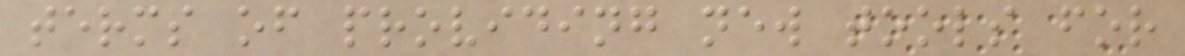terms of providing new tools for
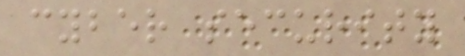cyber security
